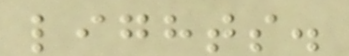lights.
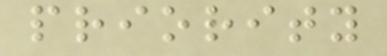priority
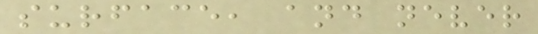surface, and never
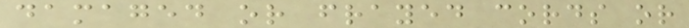damaged or frayed cords or
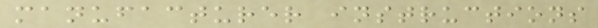manufacturer instructions
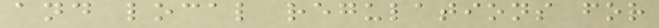and local regulations for
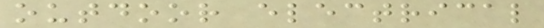outdoor electrical
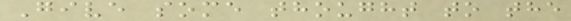Give some thought to the
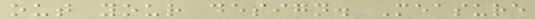out your design. Measure
